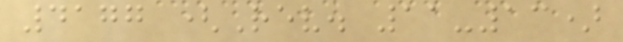4177 (Rev. 11-13)
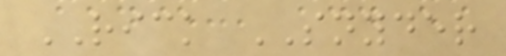RICK SNYDER
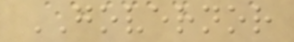GOVERNOR
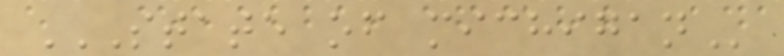STATE OF MICHIGAN
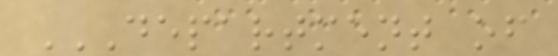DEPARTMENT OF
